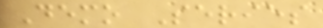Demo Series
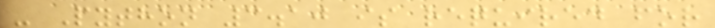- Python 3.10 is required for
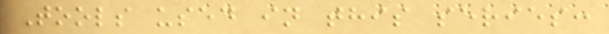Tools used in this series:
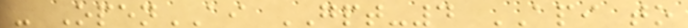- OpenAI GPT-4 API to
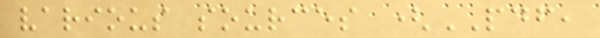various sources (PDF,
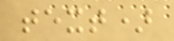text)
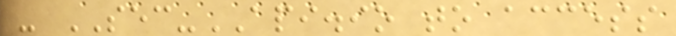- SEC-API.io to access
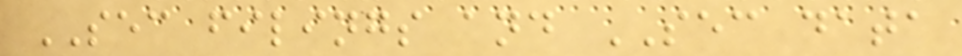SEC filings and SEC data
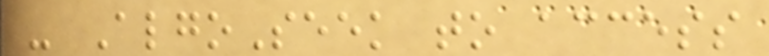- AlgoSeek to access
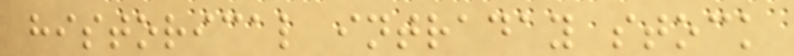historical intraday stock
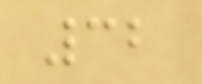32
